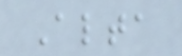Alta
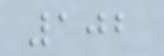102
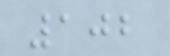102
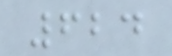624
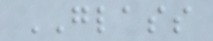GLASS
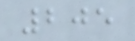205
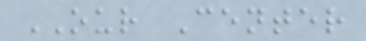OUR Center
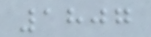1807
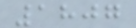1807
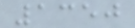1350
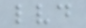lvd
